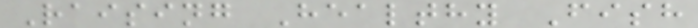Raising Healthy Fish
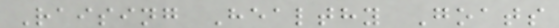Raising Healthy Goats
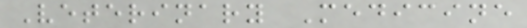Veterinary Medicine
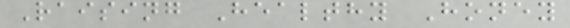Raising Healthy Honey
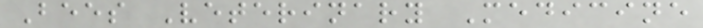Bees Veterinary Medicine
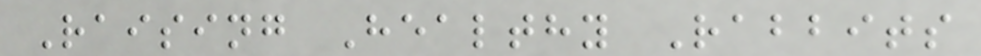Raising Healthy Rabbits
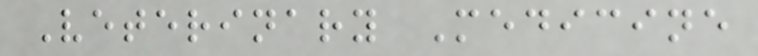Veterinary Medicine
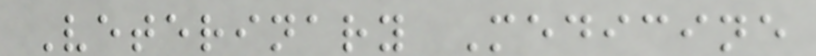Veterinary Medicine
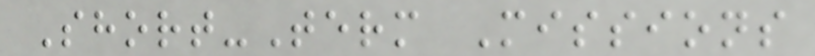Short-Term Missions
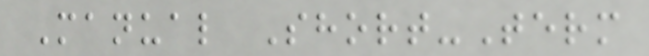Manual Short-Term
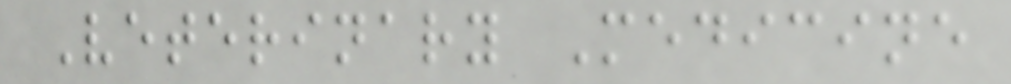Veterinary Medicine
